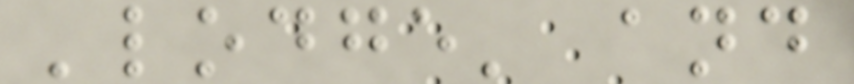'lodge' and
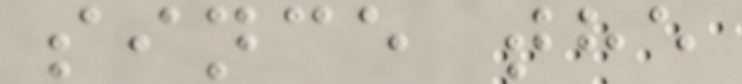since the
